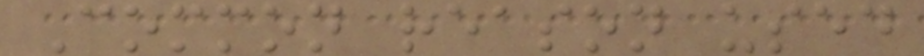Common reason used
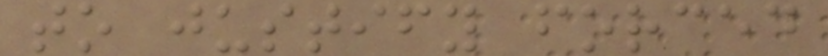to justify forced
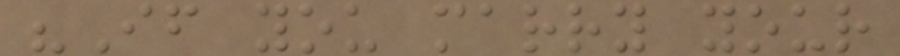"If you marry your
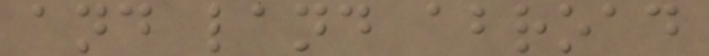and land abroad
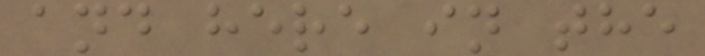and here in the
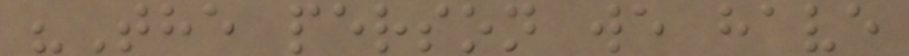"The person we have
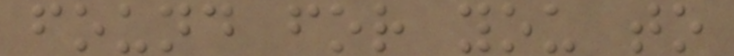found for you to
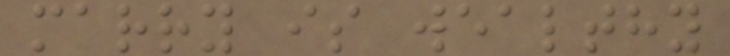marry is wealthy
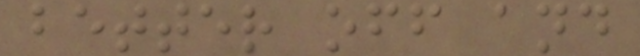better off and
